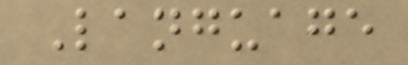Language
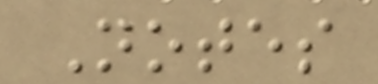Notes
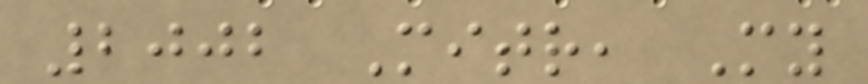2002 Mitr, My
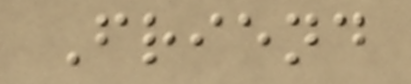Friend
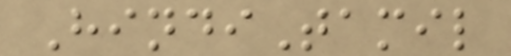HindiTamil
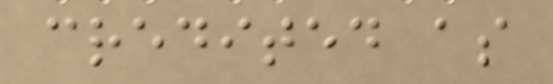credited as
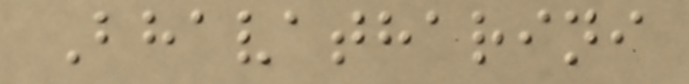Bhavatharini
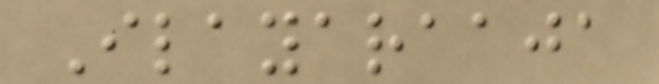Ilayaraaja
